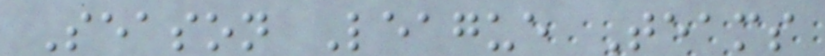Season League Teams
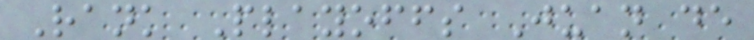Rank Playoffs Juan de
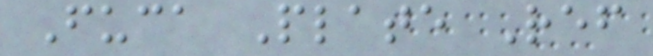Fuca Plate Ref
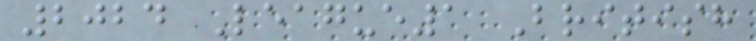2024 League1 British
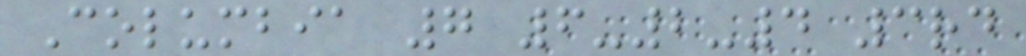Columbia 7 6-2-4 3rd
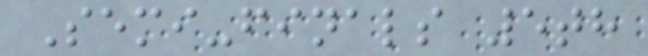Semi-finals 5th
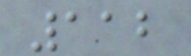112
